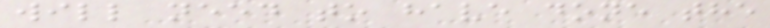will need to have done the
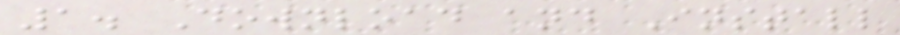1. Download and Install
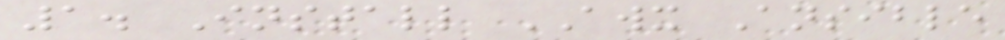1. Install AWX Ansible
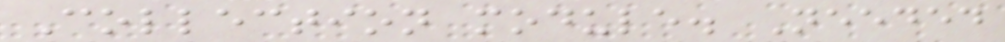Collection module. Needed
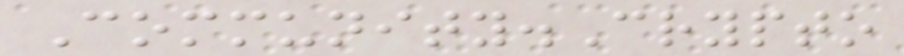Community.Crypto
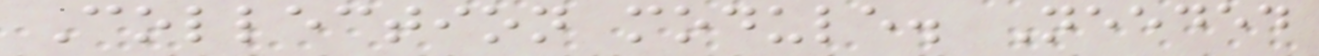Collection module. Needed
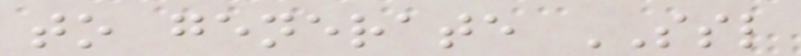to generate SSL
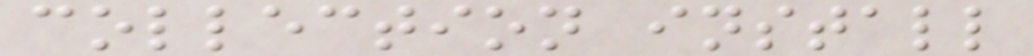collection install
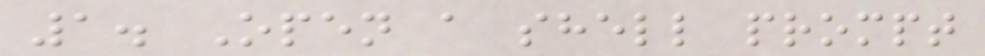1. Open a shell prompt
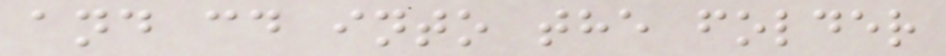and cd into the folder
